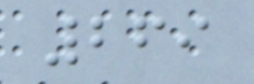269
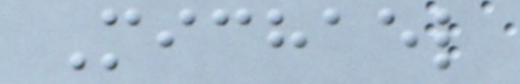Michael
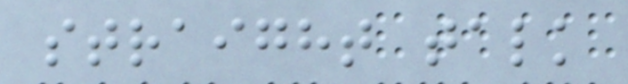straight talk
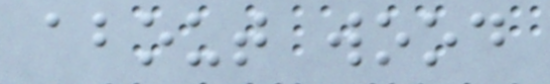about wood
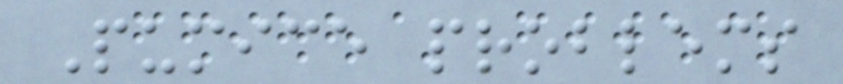Pumice problems
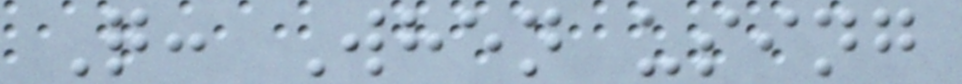Q: When using
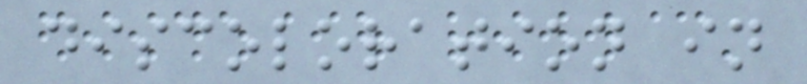discoloration in
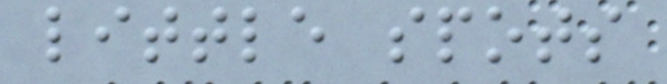little spots
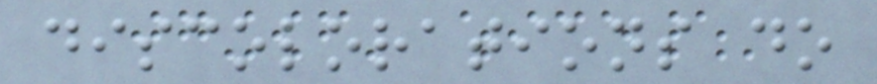discolorations do
